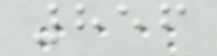856
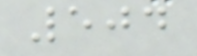504
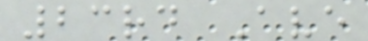23rd Ave
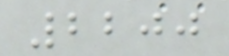2200
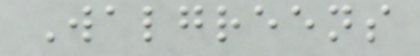Walgreens
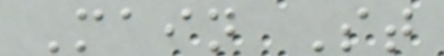Main St
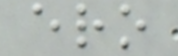ero
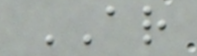AR
